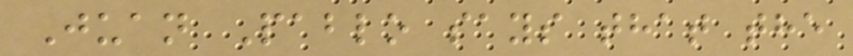Juan Pablo says that the
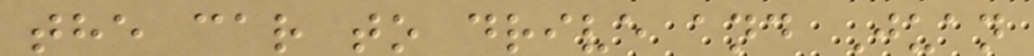the car to drive and Juan
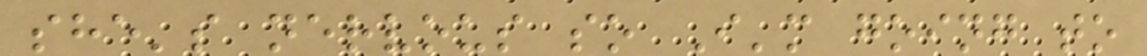she's nervous so I'm going to
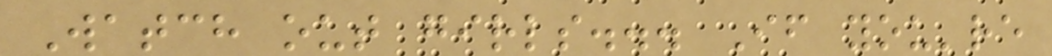Watch out girls... If you're
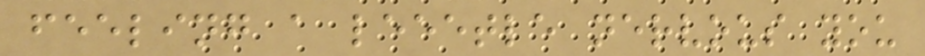feeling a leeetle nervous you
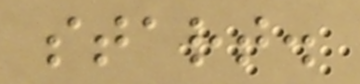start.
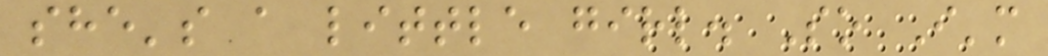she's a little girl. So I'm
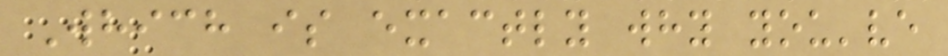Which is exactly why you've
